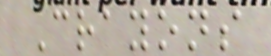Crayons
